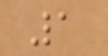1
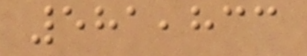581,833
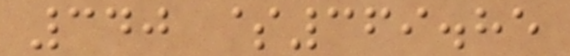340 $369.85
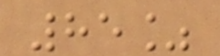85%
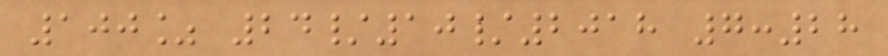100% 24/10/2018 7:28
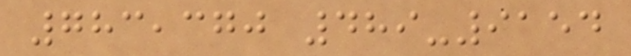783,370 489-9154
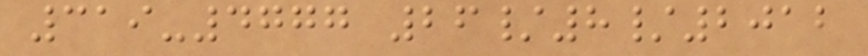319-4777 26/8/2012
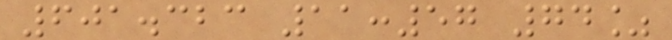601.323 11:57 74%
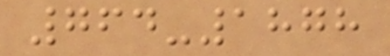764-1878
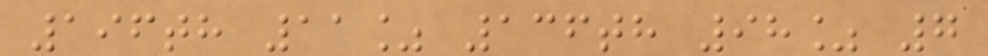196th 11% 136th 98% 7
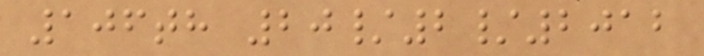106th 20/2/2012
